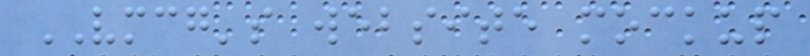VMCG's website mockup
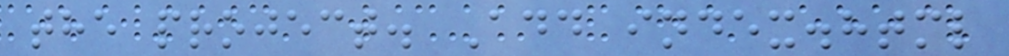the project. Add index.html
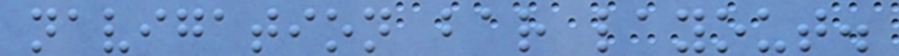navigation bar layout.
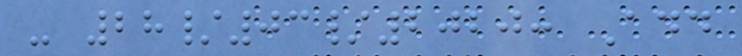- 28/03/2020: Add
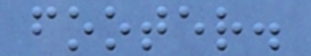footer.
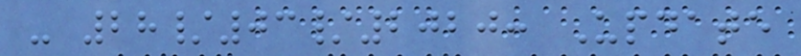- 28/03/2020: Update
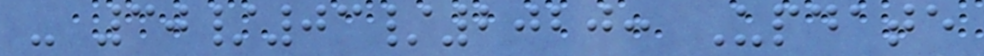- 30/03/2020: Update
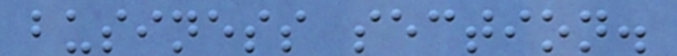business section.
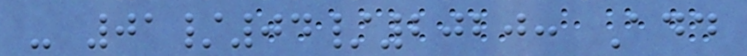- 01/04/2020: Add
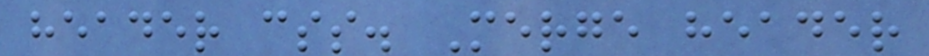header css. Merge header
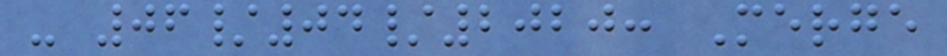- 06/04/2020: Merge
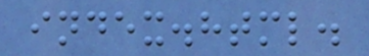index.html.
